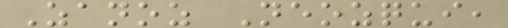Zanoz Neozqui,
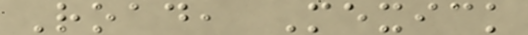Road, Mexick
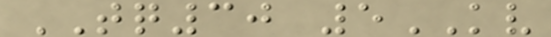TQ30 5KV
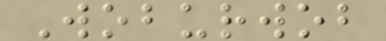Woburwob
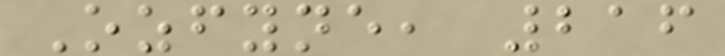Ozfyne, 216
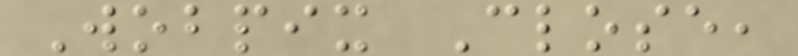Wobpix Close,
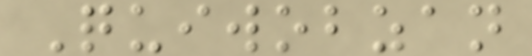Quiwobzan
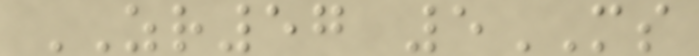ZR57 5MS
